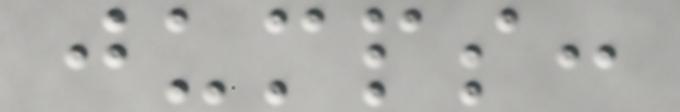jumps:
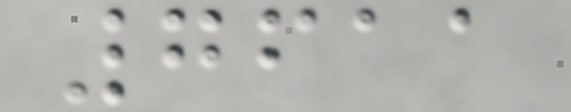7611
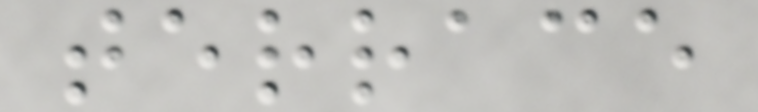terrace
